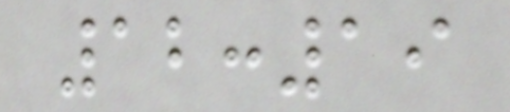12:19
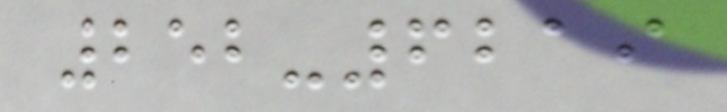252-6219
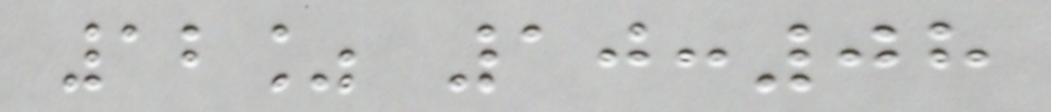12% 10:08
